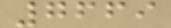7669
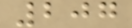207
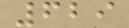629
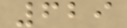629
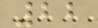22
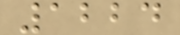1224
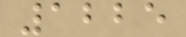1225
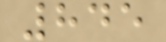845
